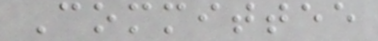Committee
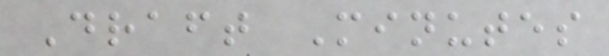Draft Minutes
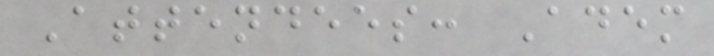Attendees: Adem
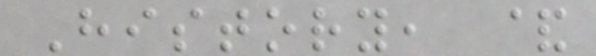History, &
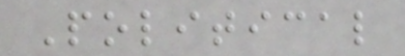Political
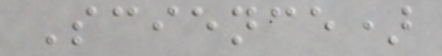Science)
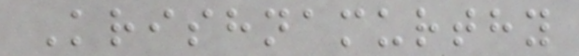Krishnamurthy
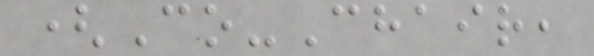(Co-Chair,
